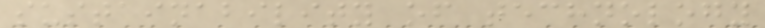sustainability of technology
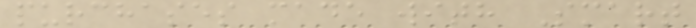purchases made with Smart
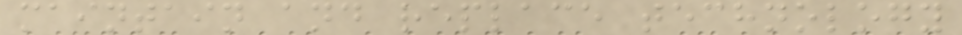maintain and replace technology
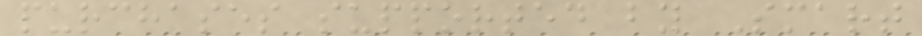purchases supported by Smart
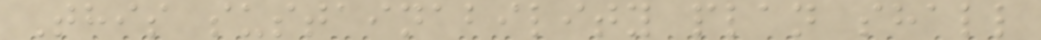This sustainability plan shall
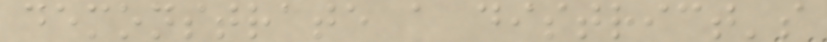demonstrate a district's
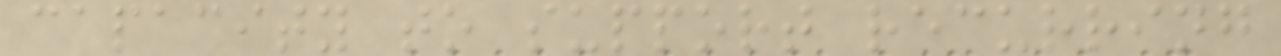capacity to support recurring
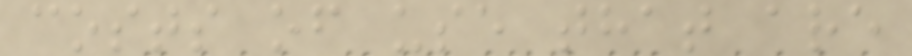costs of use that are
